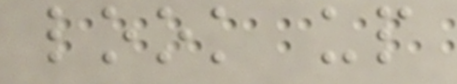look up
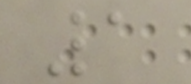1
